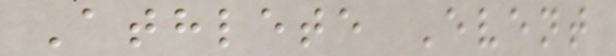Athlete Event
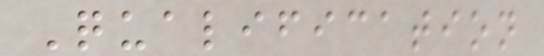Qualification
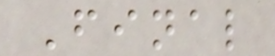Final
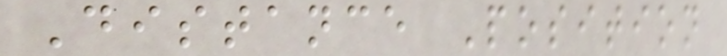Distance Position
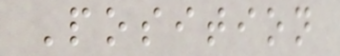Position
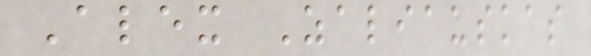Alex Zaliauskas
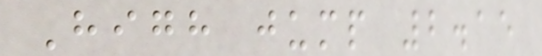High jump 2.15
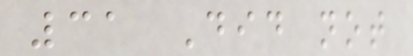31 Did not
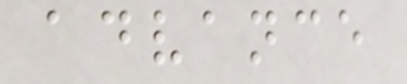advance
